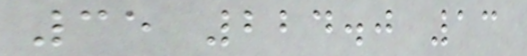35 224.0 13
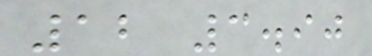12 3.90
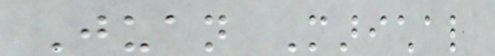Juan Marichal
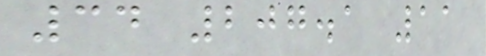34 207.1 11
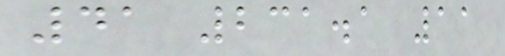41 231.1 11
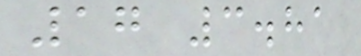17 3.81
